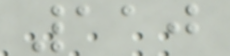110
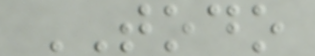TODO
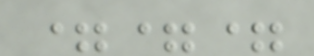===
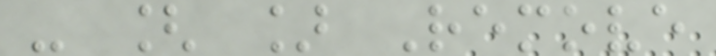- [ ] Remove
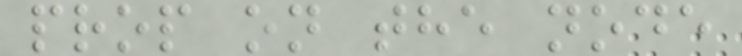prop on the node
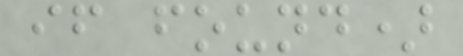if found)
